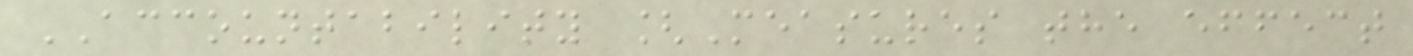ACCOUNTABILITY [Measures the effect
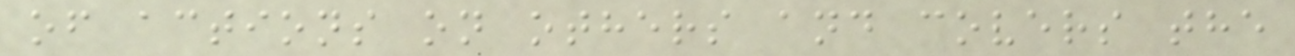of actions on others and covers the
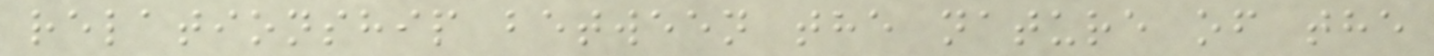relationship between the nature of the
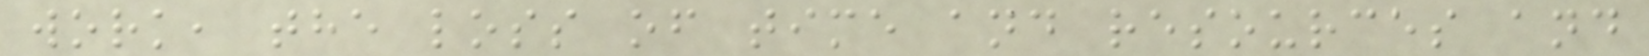work, the loss of time and resources and
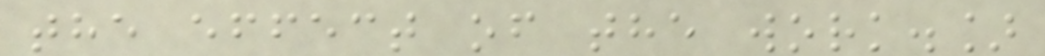the effect of the work.]
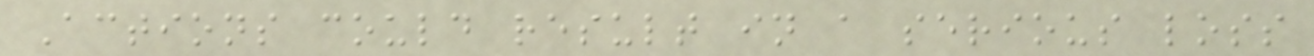Actions could result in a serious loss
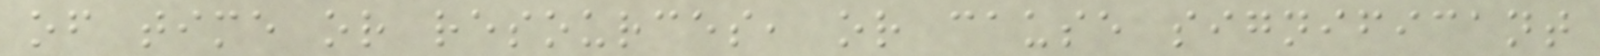of time or resources, or cause significant
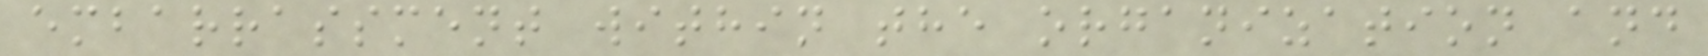embarrassment within the organization and
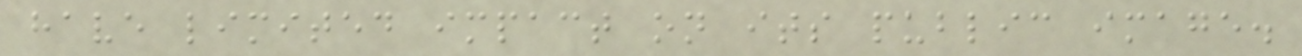have limited impact on its public image.
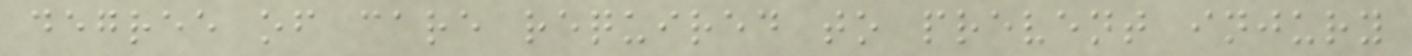degree of care required to prevent injury
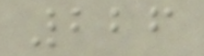226
